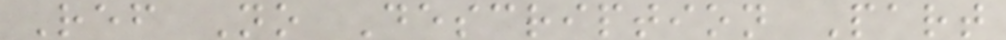Ref No Description Part
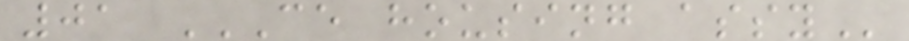01 CE HOUSING ASSY
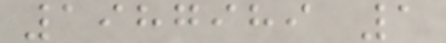1987989 1
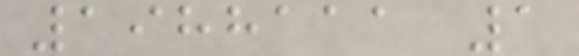1988111 1
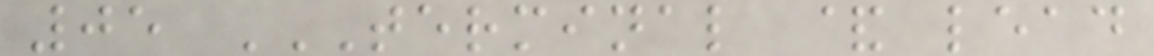05 TERMINAL & LEAD
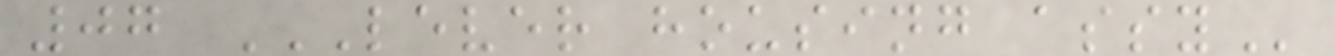07 LEVER HOUSING ASSY
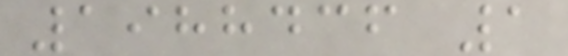1988436 1
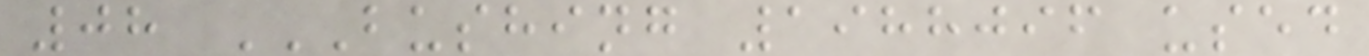08 BUSHING 1988096 USED
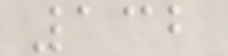132
